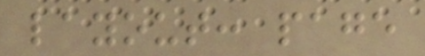layout: page
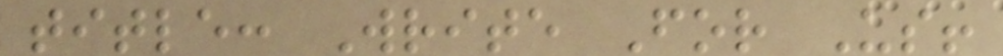title: Write For Us!
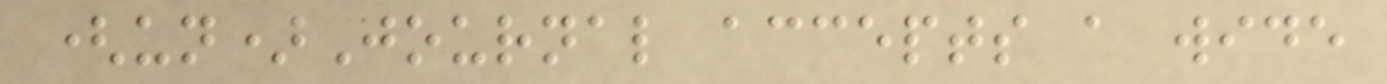(un)Journal accepts a wide
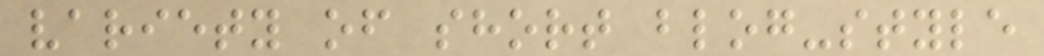variety of short blog-style
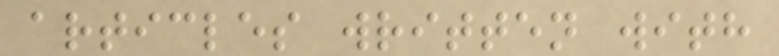articles written with
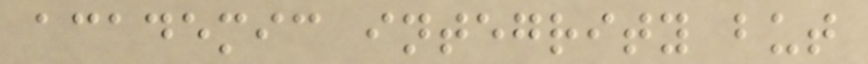academic integrity but
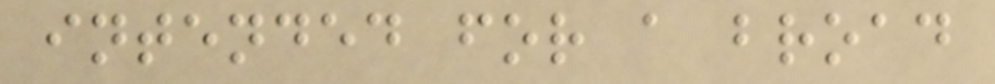intended for a broad
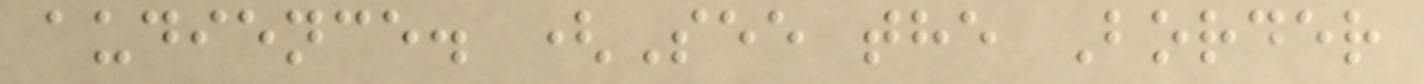audience. (See the Border
